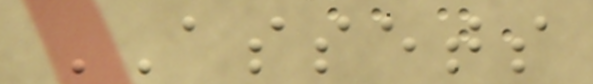ASSETS
